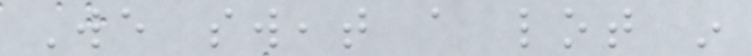We sweat a lot in
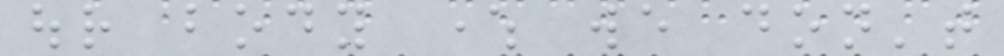our body where we don't
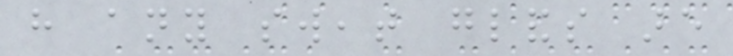have any sweat glands are
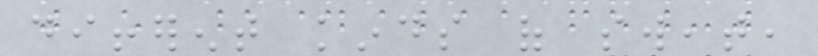different kinds of sweat,
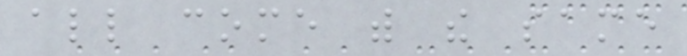all come with the same
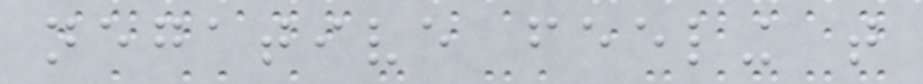negative feeling that
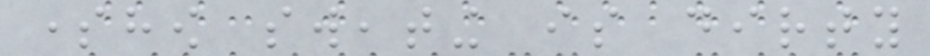somehow sweating is dirty
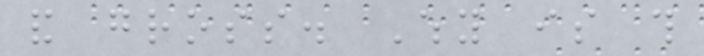and gross. Why is this
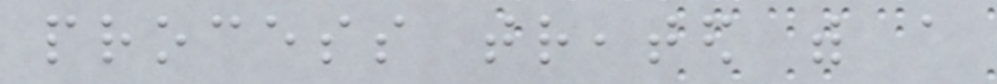process treated with a
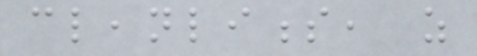cleanliness, as
